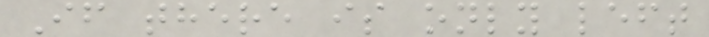If there is only left
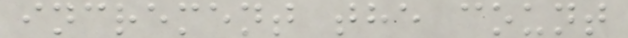increment the count
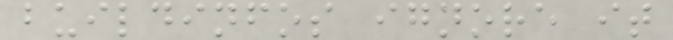buildinfos ignore it
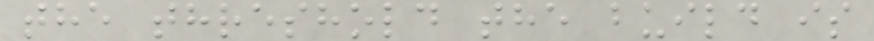the threshold the build is
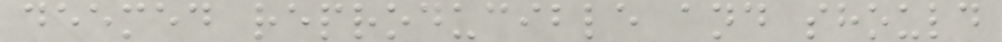deemed reproducible and should
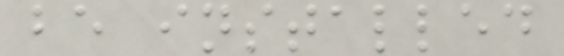be installed
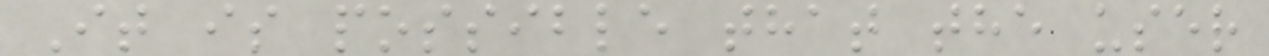It is possible that the user
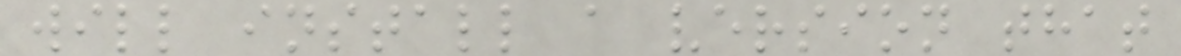will install a version that
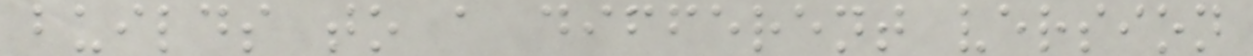builds to a different version
